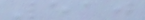510
